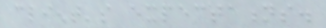client's expectations.
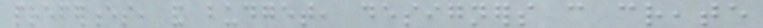preferences, and budget, designers can create
